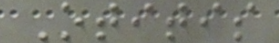Otitis
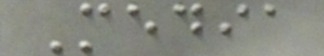Media
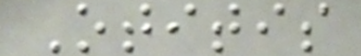Otitis
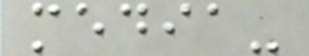media-
